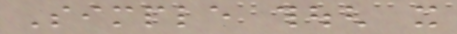Simple though it
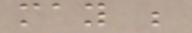may be
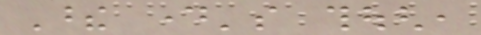These day's though,
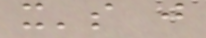it's just
